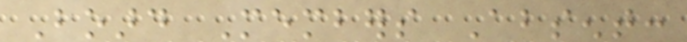Board Members Absent:
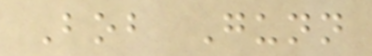Bob Gunn
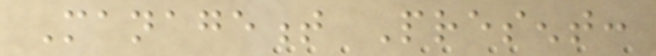Management Present:
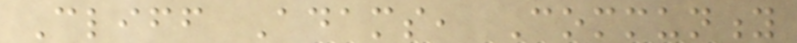Cliff Adams, Community
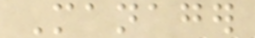Manager
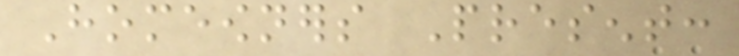Homeowners Present:
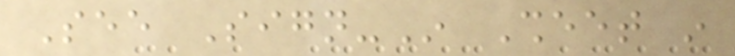See Sign-In Sheet in
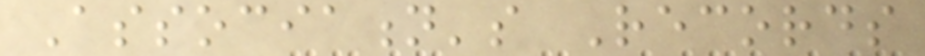Association's Records
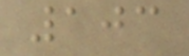103
